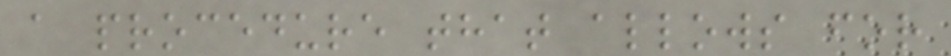a procedure that allows for
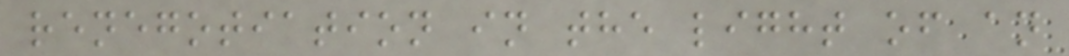renegotiation in the light of an
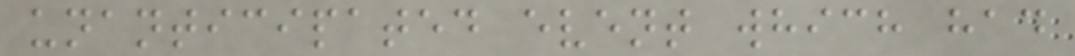unanticipated event which had
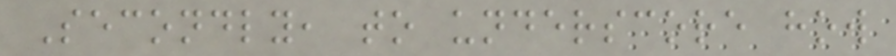Secondly, to underscore how
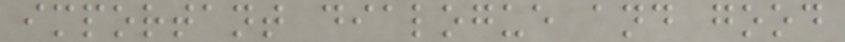important dialogue and good
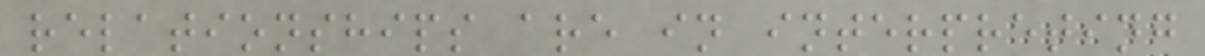relationships are in interpreting
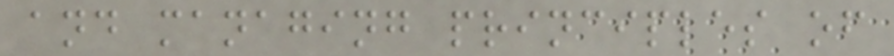and managing principles of
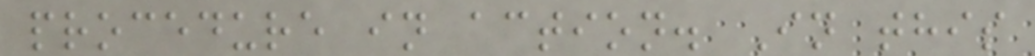procedure in action. In this
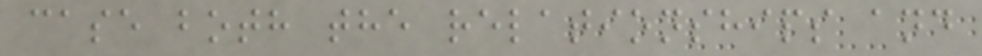case both the relationships and
